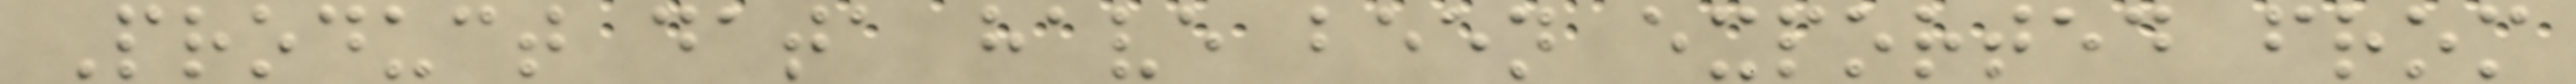Product data have been exported from
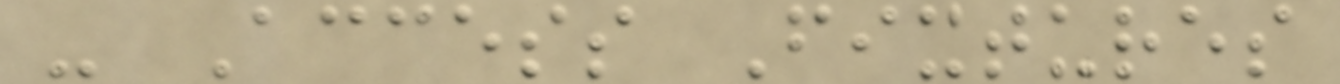- Access Fixtures
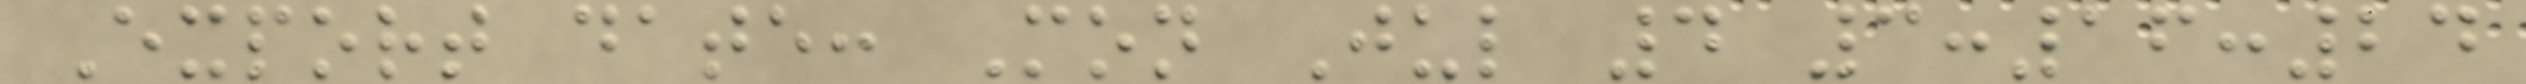Export date: Mon Jul 4 3:16:24
